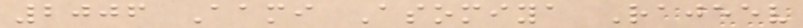2006 Aami Asomiya Rajeev
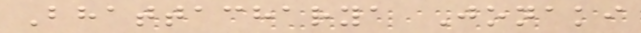Bhattacharya Jonaki
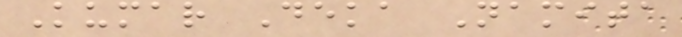Kumar Deka Namita
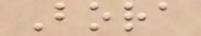Bora
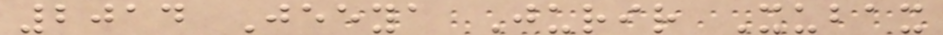2014 Jeeya Jurir Xubax
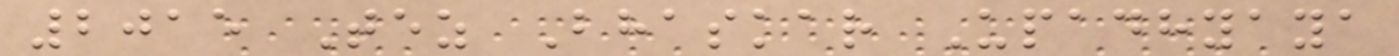2015 Tez Bhaskar Upadhyaya
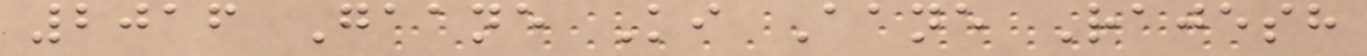2016 Gaane Ki Aane Rajesh
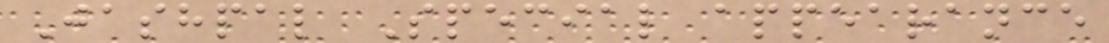Jashpal Special appearance
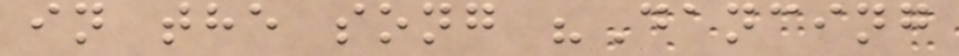in the song "Dancing
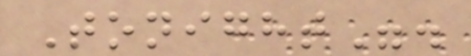Tonight".
